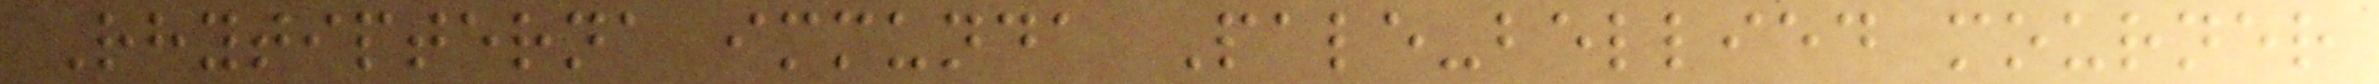Rhytipterna immunda Pale-bellied mourner
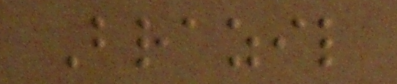Brazil
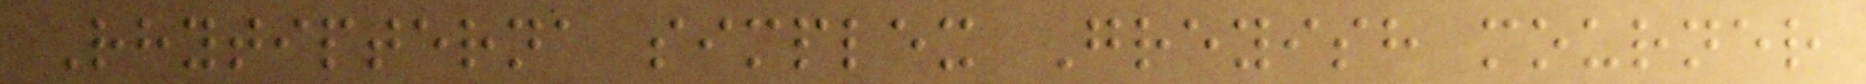Rhytipterna simplex Greyish mourner
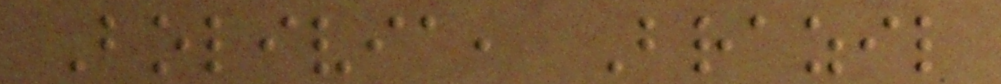Bolivia, Brazil
